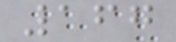167
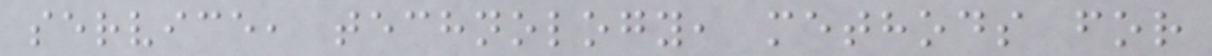service, technology, methods for
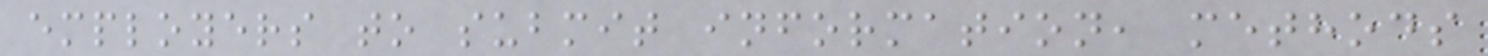employers to submit information, methods
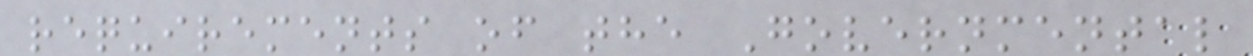requirements of the Governmental
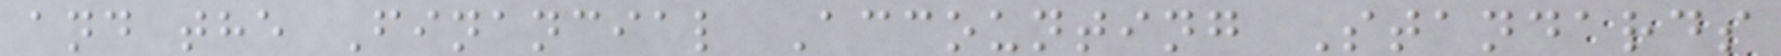and the Financial Accounting Standards
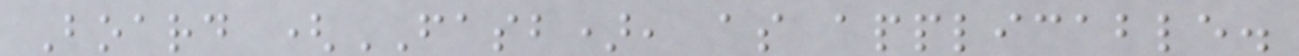Board (FASB), as applicable.
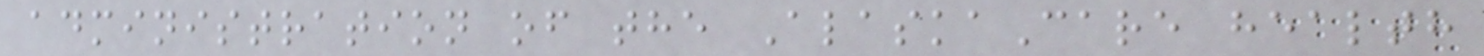administration of the AlaskaCare health
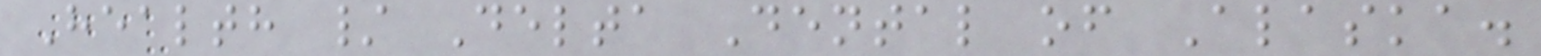Health / Delta Dental of Alaska.
